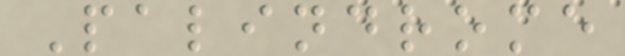Palindrome
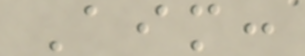Aim:
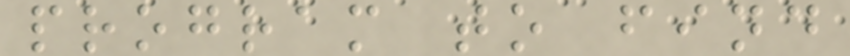program to find
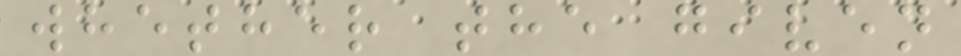whether the given
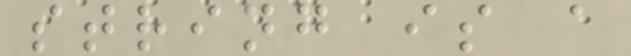string is a
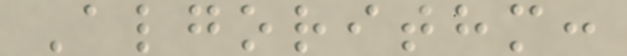Algorithm:
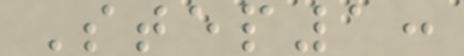Step1:
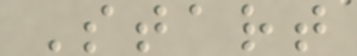Start
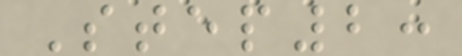Step2:
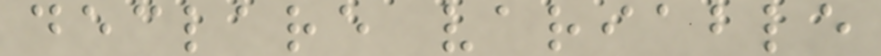declare variable
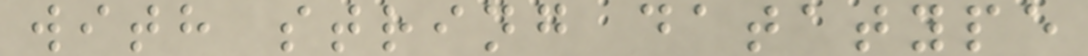with string datatype
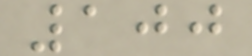100
